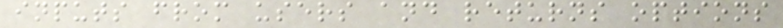inputs from users and returns options
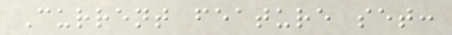Current feature set:
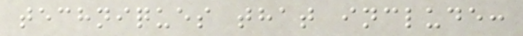techniques that include:
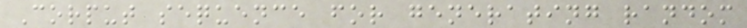Corput sequence for generating random
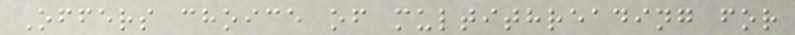Offers choice of multithreading for
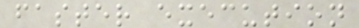faster execution
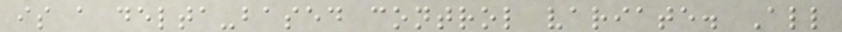is a delta-based control variate. All
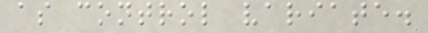as control variate.
